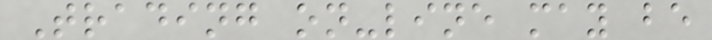Trading on-line may be
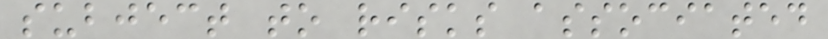subject to risks associated
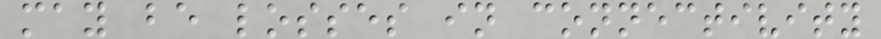may be losses in connectivity
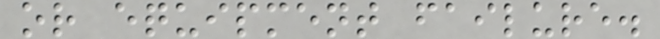or equipment failure.
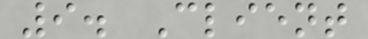9. Client
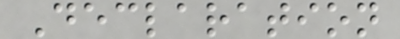Declaration
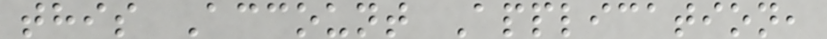this Account Application,
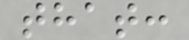that:
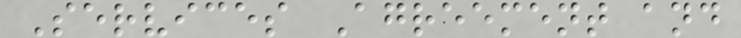Services Agreement and
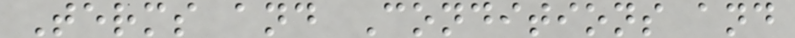Terms and Conditions and
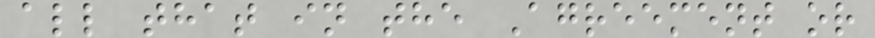all that in the Agreement or
